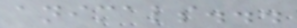animals...
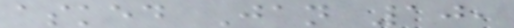asked Jan 10,
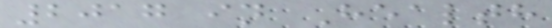2017 in Health
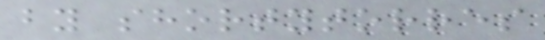by shortytorres
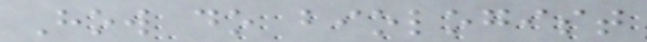How do biologist
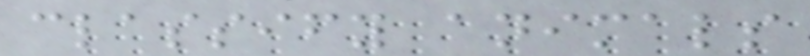classify animals
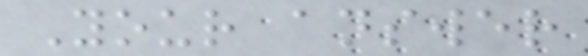Your answer
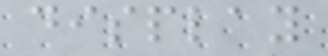display
